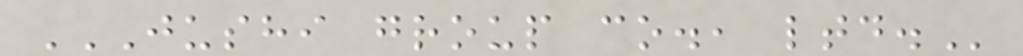JUSHI GROUP CO., LTD.
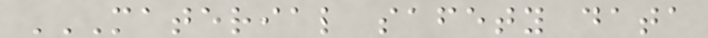MATERIAL SAFETY DATA
